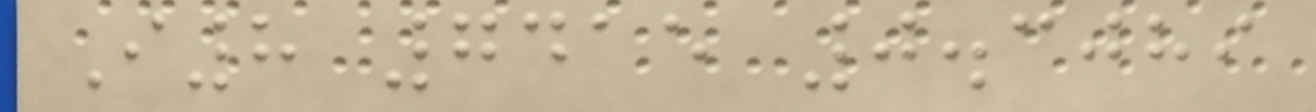I8 7415 0.3089
